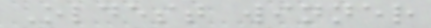Oldest winner
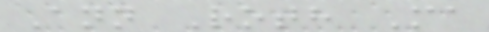Ann Roth Ma
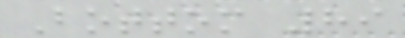Bottom 89
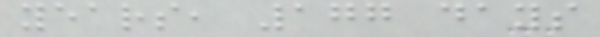years, 177 days
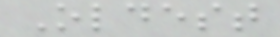Oldest
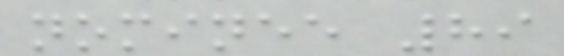nominee 89
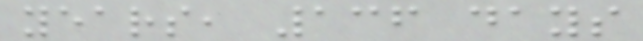years, 136 days
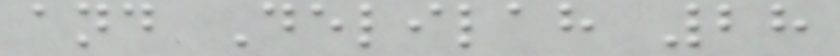and Delilah 28
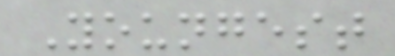Youngest
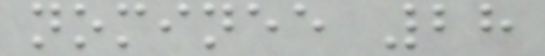nominee 28
